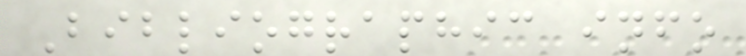Bibliographic info
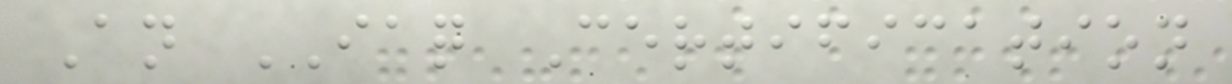An IAQ Certification
